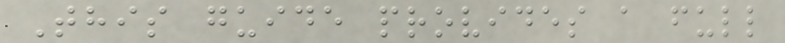This guide provides a full
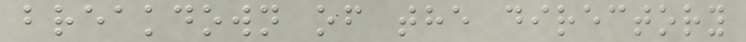breakdown of the directory
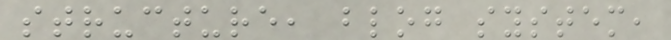structure, blog system,
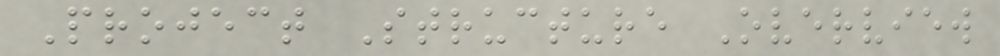Project Structure Overview
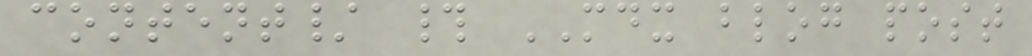content/ # MDX blog post
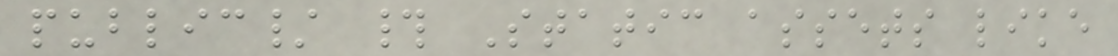public/ # Static assets like
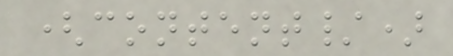(content/)
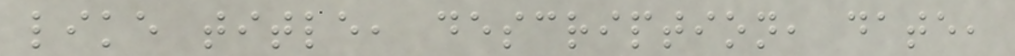like title, description, date,
